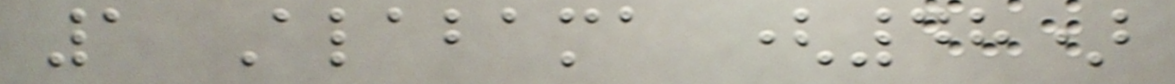1 Alabama (48)
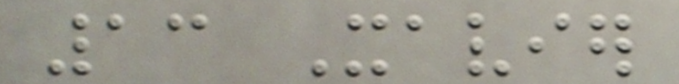13 Xavier
